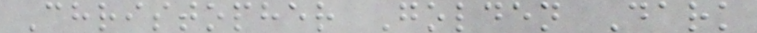Christopher Golden Dark
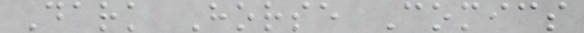Dark Horse Comics
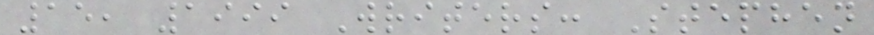15, 1999 Writers: Stephen
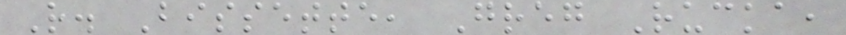R. Bissette, Greg Rucka,
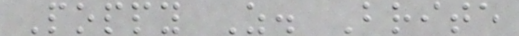Poppy Z. Brite
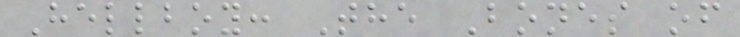Hellboy: The Bones of
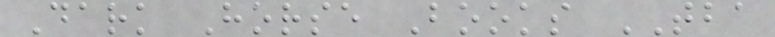Dark Horse Books TBA
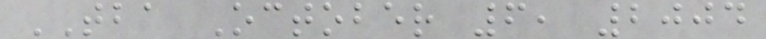TBA October 6, 2004
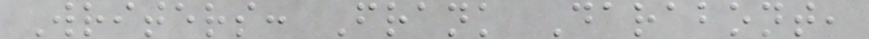Writers: Frank Darabont,
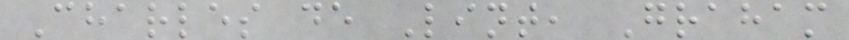Charles de Lint, Graham
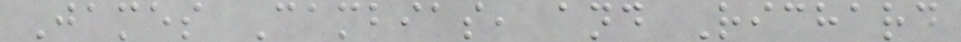James Cambias, and Richard
